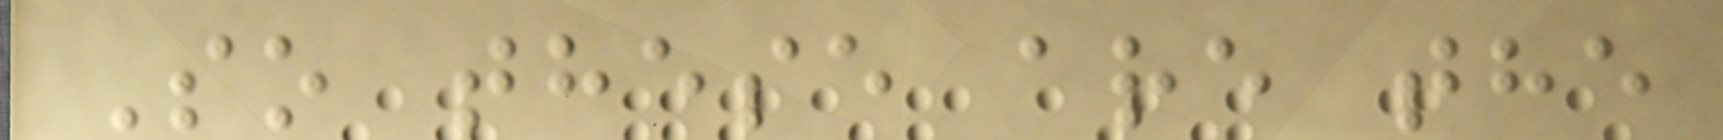So these are the
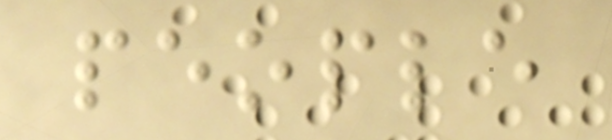people
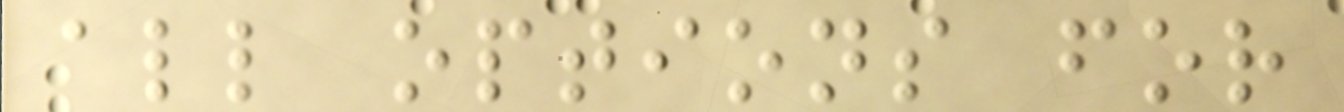all options for
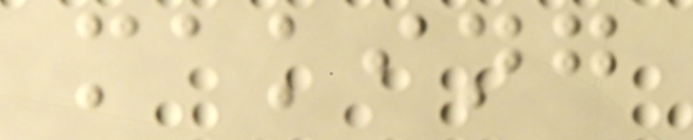making
